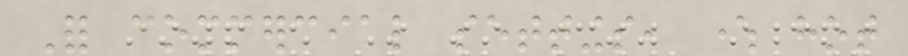For commercial settings, where hot
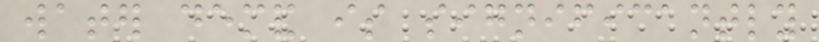water demand is significantly
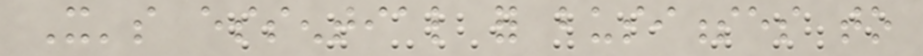It's essential for businesses to
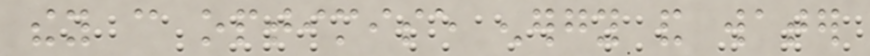they can optimise energy and water
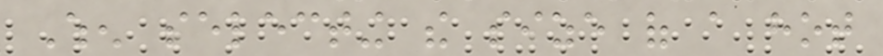When selecting the size of a hot
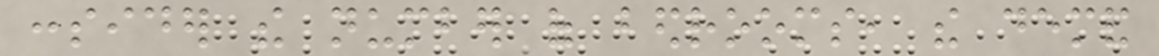consider the number of bedrooms, the demand
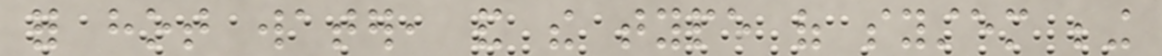for hot water, and the type of system being
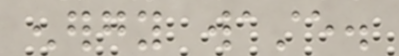energy waste.
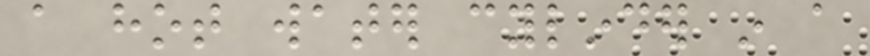a hot water cylinder in a
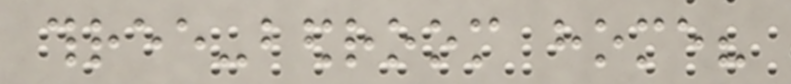three-bedroom home?
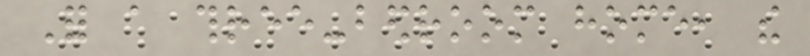For a three-bedroom home, the
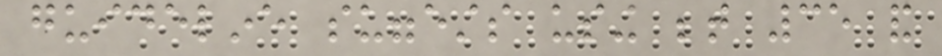guideline suggests using between 35 and
